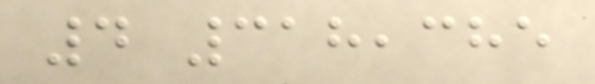4 318,385
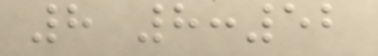8 8:52
